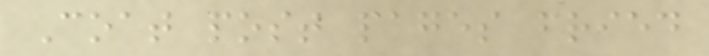Coat post pages fried
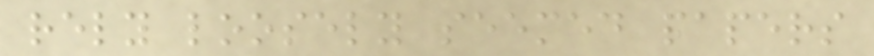rely loosely seemed papers
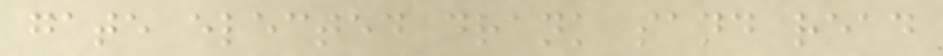gate elected drank sand read
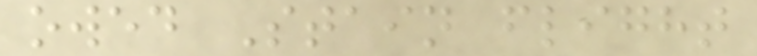owed Stain flight
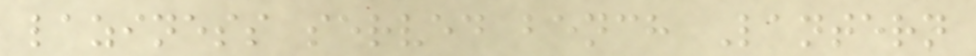laziness served bench Lantern
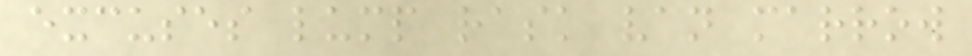excuses lump rask van marrow
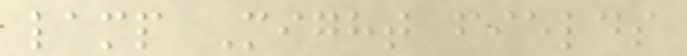lamp Might fields
